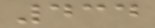434
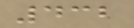432
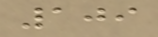109
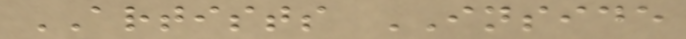ARTISTS INSIDE
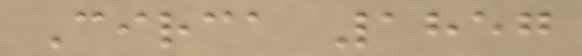Circa 1857
